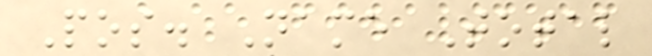Pos. Name Total
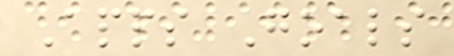Apps Goals
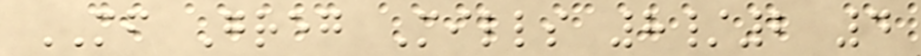MF Greg Mills 8/2 4
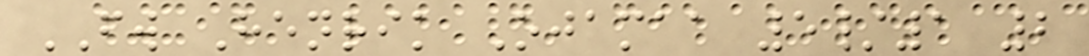FW Henrik Ojamaa 5/1 2
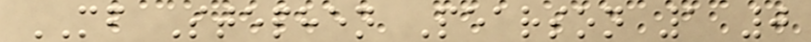MF Stephen Pearson 1 0
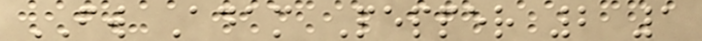FW Adam Pepper 2 1
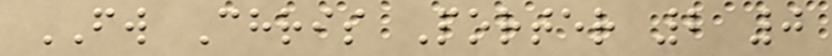FW Chris Porter 2 0
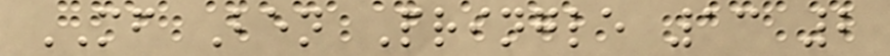MF Ben Pringle 13 2
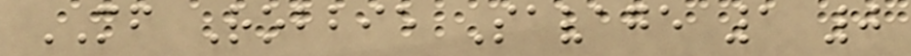MF Robbie Savage 1 0
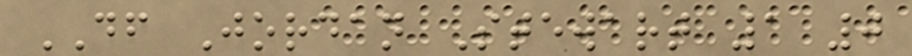DF Jordan Stewart 1 0
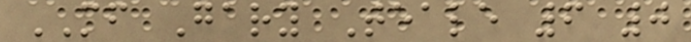MF Gary Teale 6 0
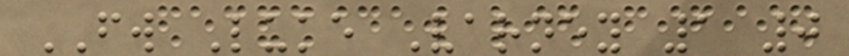FW Luke Varney 1 0
